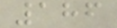186
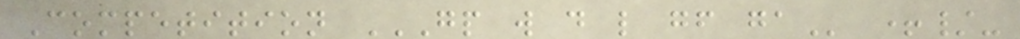Competition GP W D L GF GA +/-
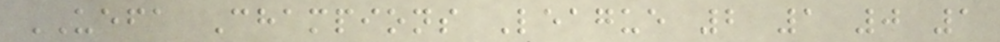UEFA Champions League 2 1 0 1
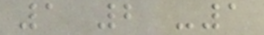1 2 -1
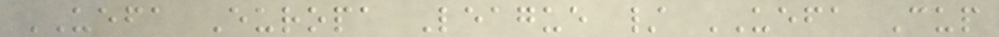UEFA Europa League / UEFA Cup
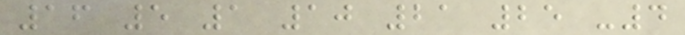16 5 1 10 21 25 -4
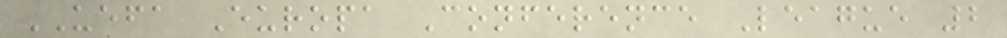UEFA Europa Conference League 2
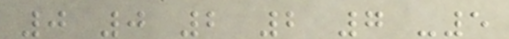0 0 2 2 7 -5
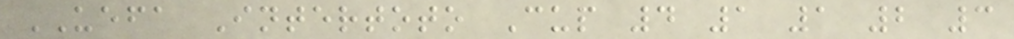UEFA Intertoto Cup 4 1 1 2 3
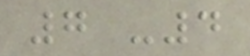7 -4
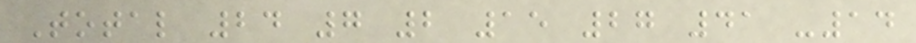Total 24 7 2 15 27 41 -14
